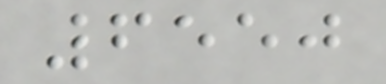6550
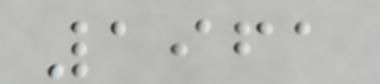1961
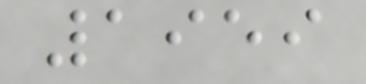1959
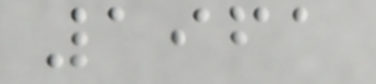1961
